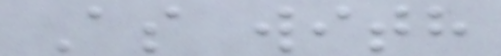As with
